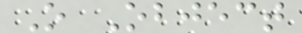O Object
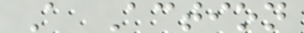A Action
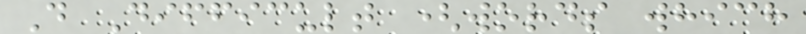D Difficult (words which
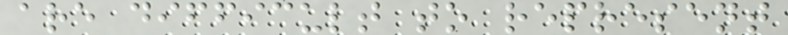are difficult to represent
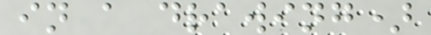in a drawing)
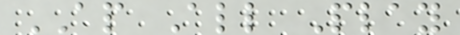AP All Play
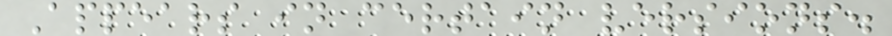Appears in certain versions.
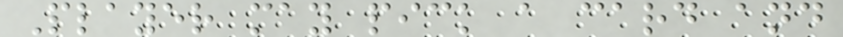Player may pick a card and
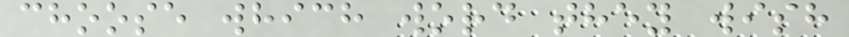choose which word they wish
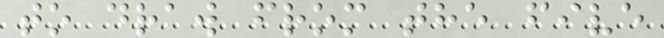to draw from the five
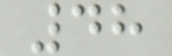48
